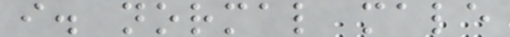i. normal male
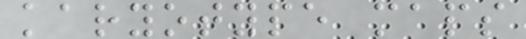karyotype maps
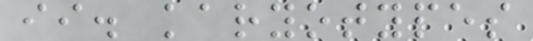ii. karyotypes
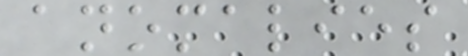anomalies
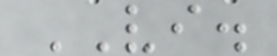VI.
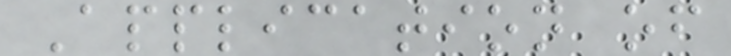Application of
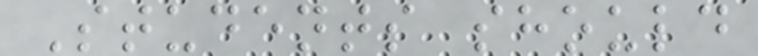Students should
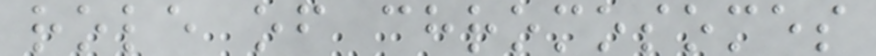role of chromosomes
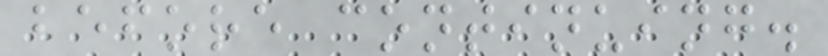before continuing.
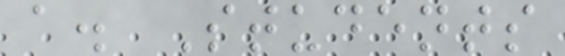a. Students
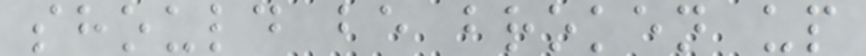should be broken up
